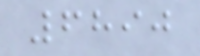6890
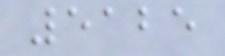5125
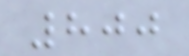800
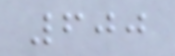600
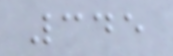345
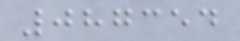087354
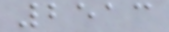2513
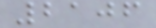2106
